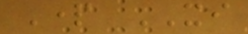Part XI
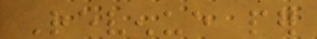Revenue per
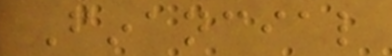Financial
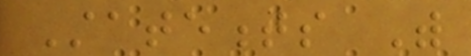Statements With
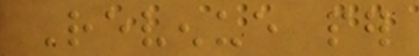Revenue per
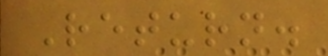Return.
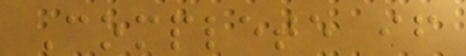Complete if
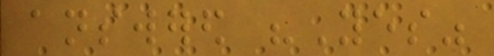answered "Yes"
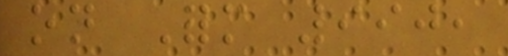on Form 990,
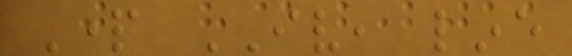Part IV, line
